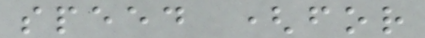speed (for
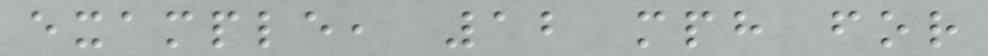example, 12 mph for
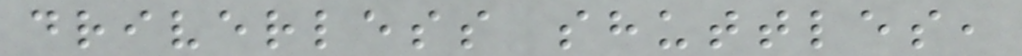driverless shuttles,
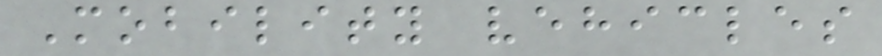Mobility vehicles
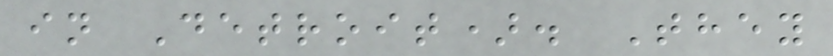in Detroit). They
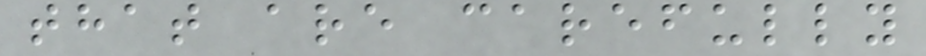that are carefully
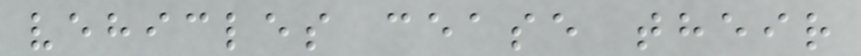vehicles cease their
